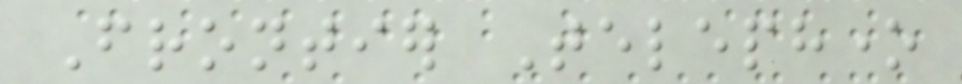Frontier Telephone
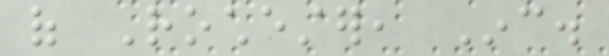of Rochester, Inc.
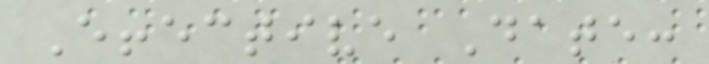Effective Date:
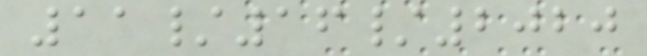11/16/2020
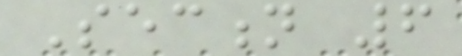Section 6
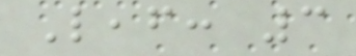Leaf: 3
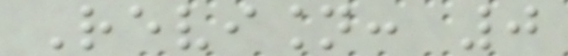Revision: 0
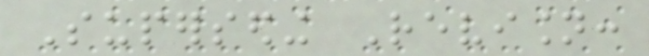Superseding Revision:
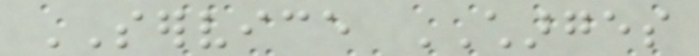SERVICE CHARGES
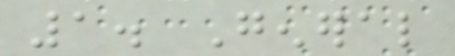1. General
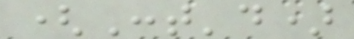(Cont'd)
